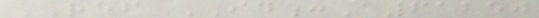REF ID:A61250
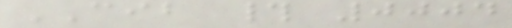CIB # 0004
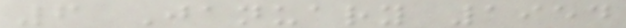6 January 1954
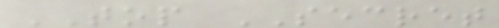TOP SECRET
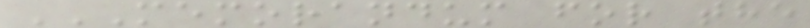MEMORANDUM FOR THE
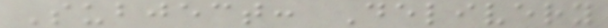Subject: Delivery
